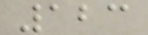123
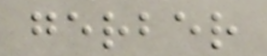gerber
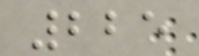225
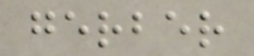gerber
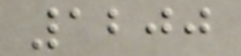1200
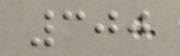300
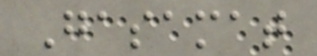Gasamat
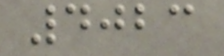4023
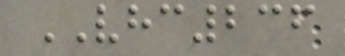VHC236
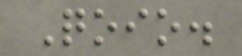Qoio.
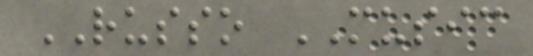RUSSO MUSIC
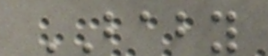BABY
